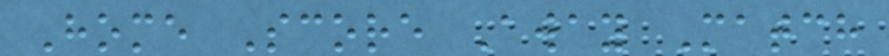Home Score Away Match
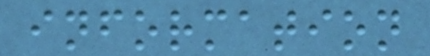information
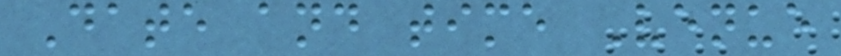Date and time Venue
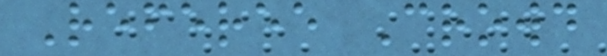Referee Crowd
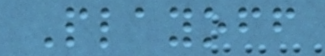Playoff
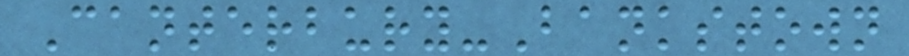Canterbury-Bankstown
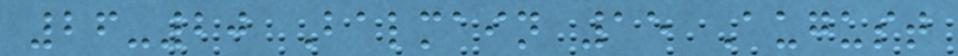26-20 Balmain 15 August
